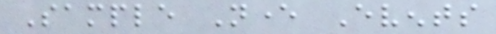Sample Never Events
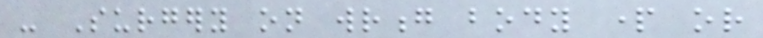- Surgery on wrong body part or
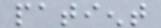patient
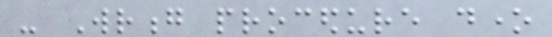- Wrong procedure done
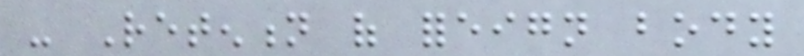- Retention of foreign body
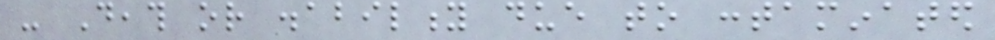- Death or disability due to contaminated
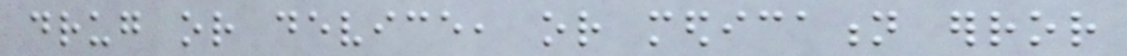drug or device, or medication error
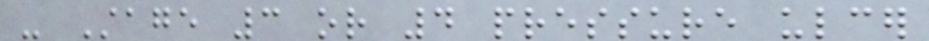- Stage 3 or 4 pressure ulcer
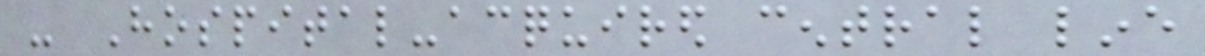- Hospital-acquired central line
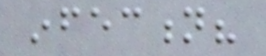infection?
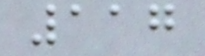117
